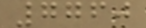7760
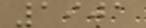1901
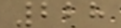228
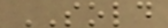SOLD
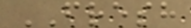FRESH
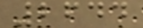2644
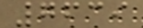7639
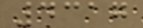4317
